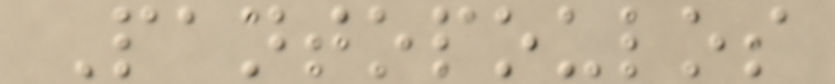Pantopoulos
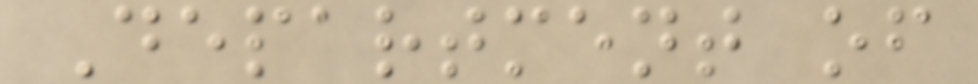Department of
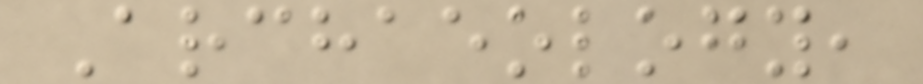Archaeology,
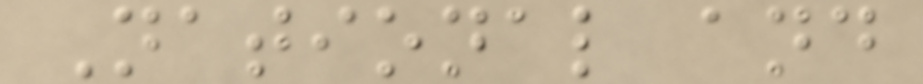National and
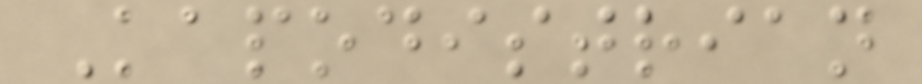Kapodistrian
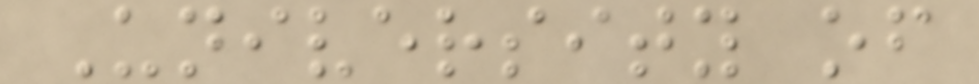University of
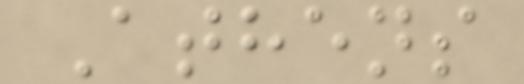Athens
